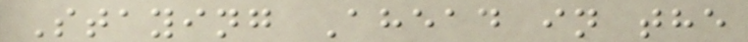Staying Ahead in the
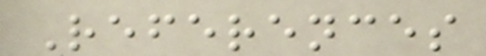References
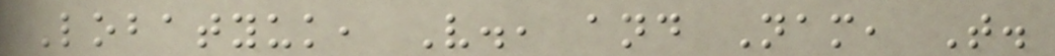Lobatyuk, V., and Nam, T.
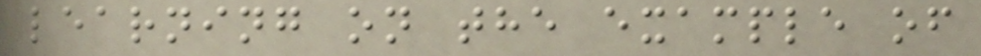learning on the example of
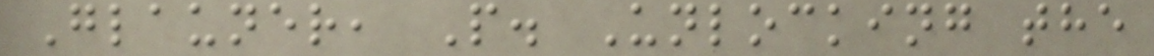Glauner, P. Unlocking the
